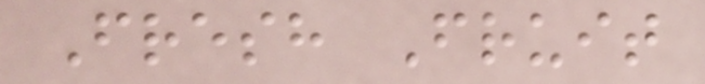Fresh Fruit
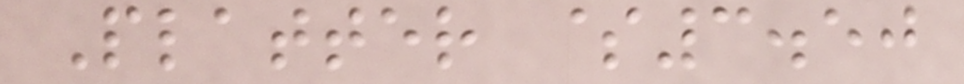Platter $3.50
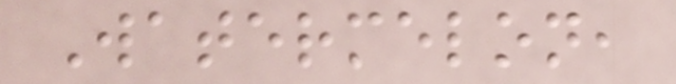Watermelon,
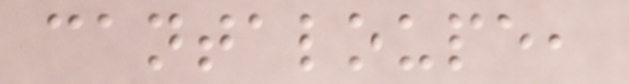cantaloupe,
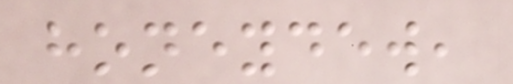honeydew,
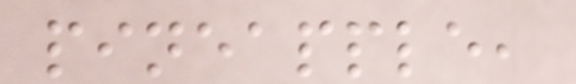pineapple,
